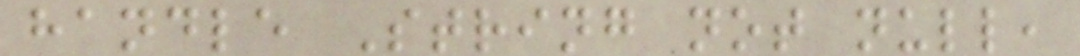handle String not null,
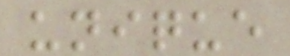unique
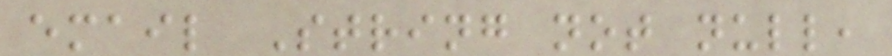email String not null,
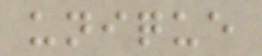unique
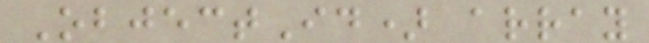ObjectId) array
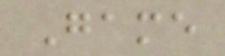Game
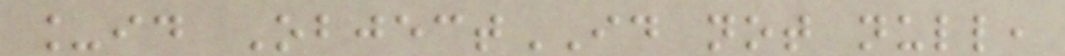_id ObjectID not null,
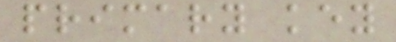primary key
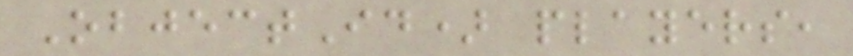ObjectId) players,
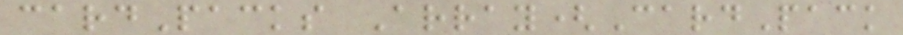cardPacks Array(CardPack
